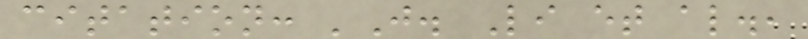citation: 'J. Li et al.,
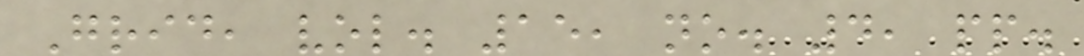Grid, vol. 15, no. 4, pp.
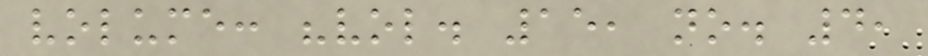volume: "vol. 15, no. 4,
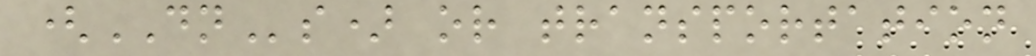(DNs) or transportation
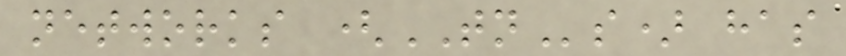networks (TNs) has
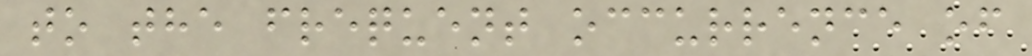to the frequent occurrence of
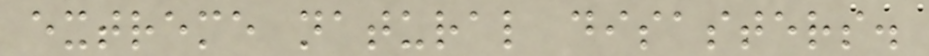extreme natural disasters.
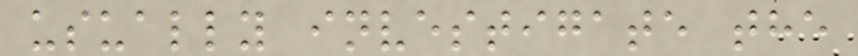usually investigate the
